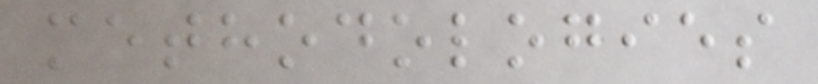methodologies
